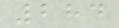284
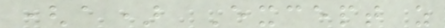(a) Except as
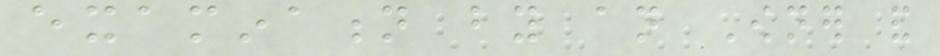examination by an Owner and
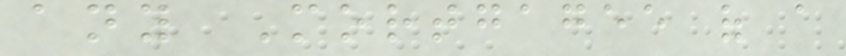any Mortgagee of a
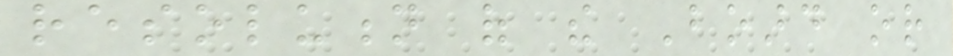resolution of the Board or
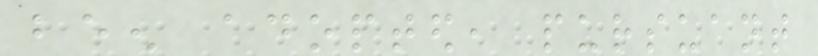been adopted, pursuant
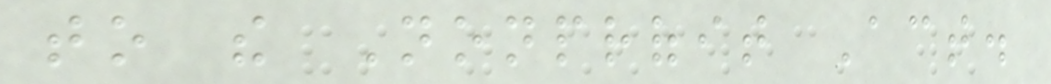to the Nonprofit Act.
